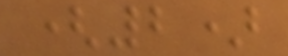(2)
